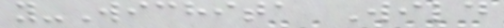y-Wichita Wild
